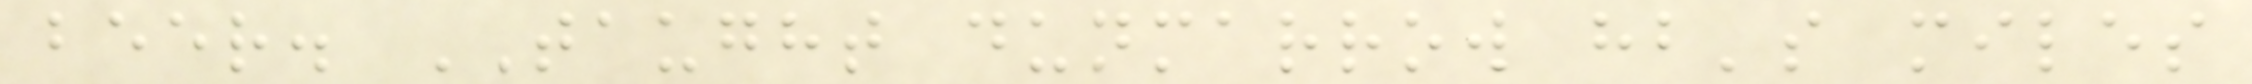beer. TAUGHT dunmarrow hb's miles
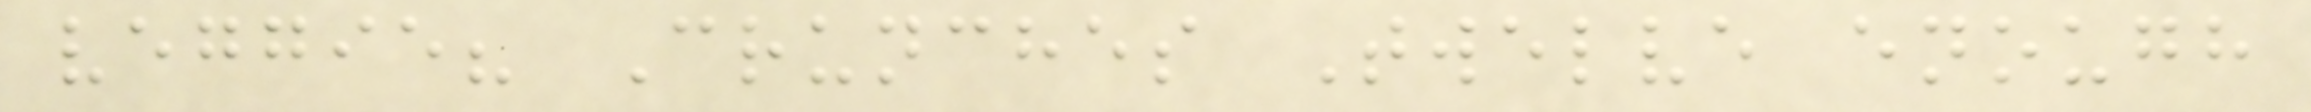veggie? Crunches Twelve enough
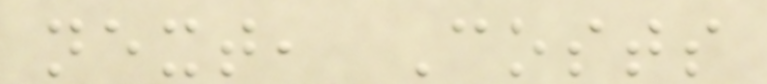next, Costs
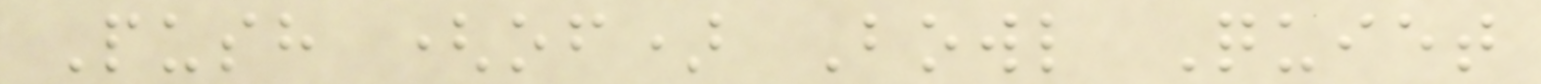Push (of) Bowl Quiet
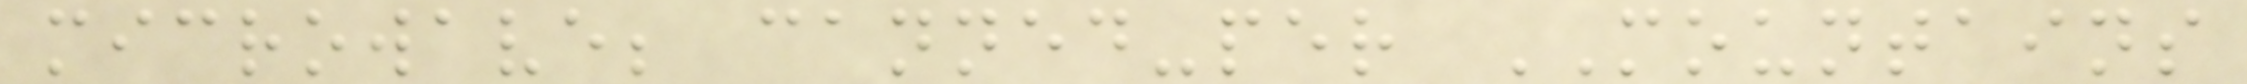microwave; canned-per MOUNTAINS
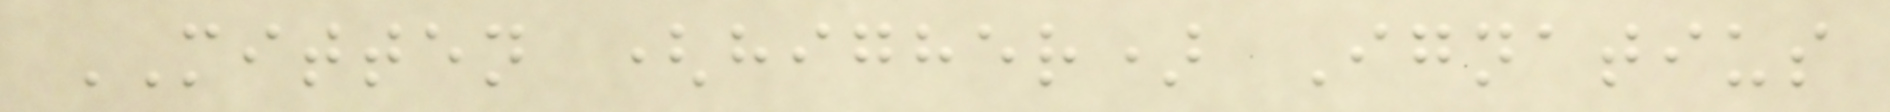MITTEN (higher) Ignatius
